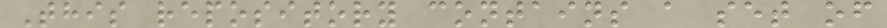This repository contains a set of
